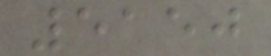5150
